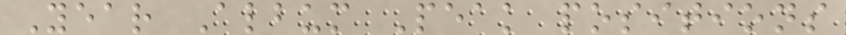Year Album Peak positions
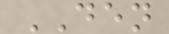DEN
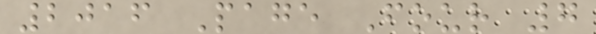2016 Page Four 7
